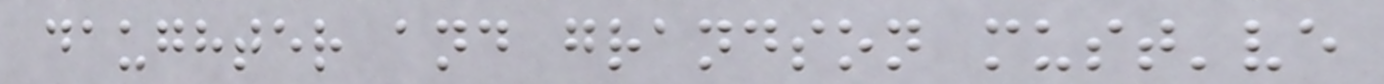daughter and grandson must've
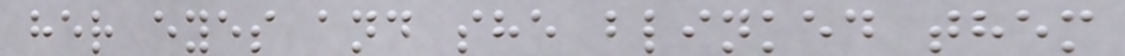her eyes and she blinked them
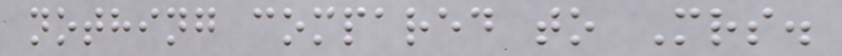nothing compared to Mrs.
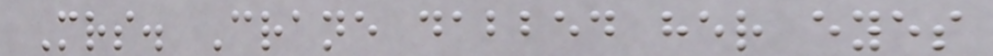Mrs. Crane dabbed her eyes
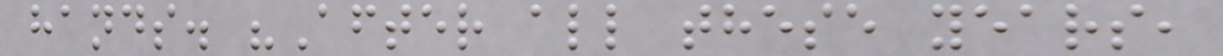hands. "After all these years,
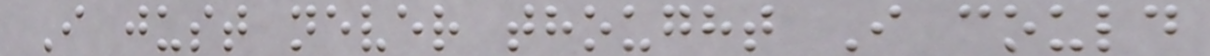I just never thought I could
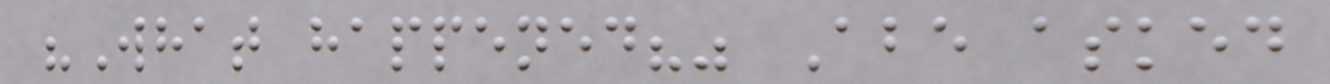"What happened?" Abe asked
